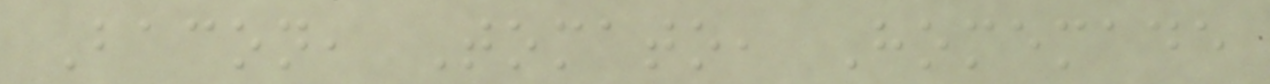Bacon, Tomato, Homemade
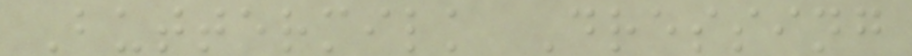Buttermilk Dressing
